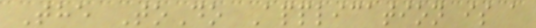The ToDo Application is a
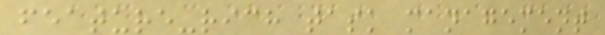feature-rich task management
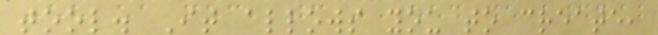tool. It allows you to create,
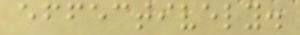effectively.
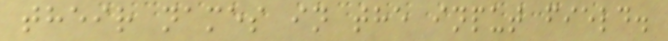their names in the input field.
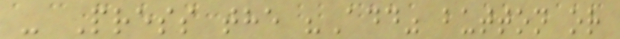- Press the "Add" button or
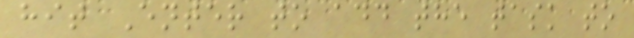hit Enter to add the task to
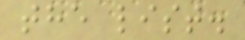the list.
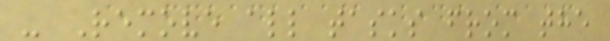- Remove all tasks from the
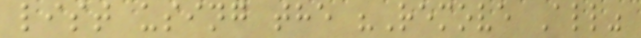list using the "Remove All"
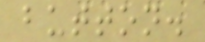button.
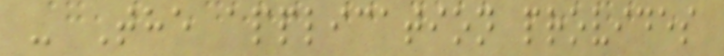- The application provides
